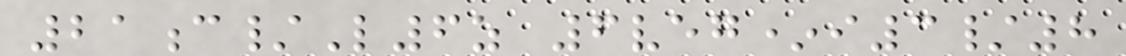21c/L6z 6veg*i3/8
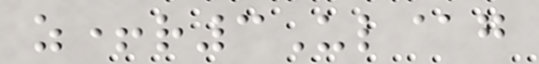z+r3Ul@g
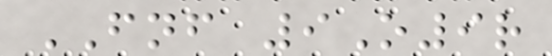FNF 9O9r
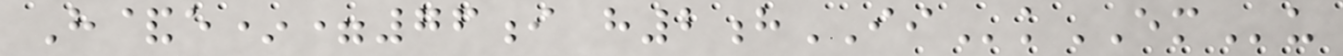H&e*=76i h2hIIkEMu
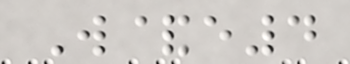W&e4
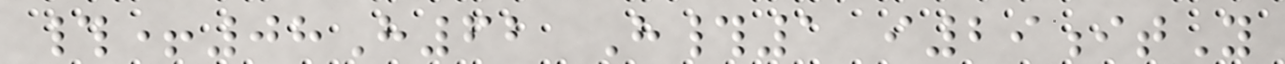#+08H62 H#1 i29itY
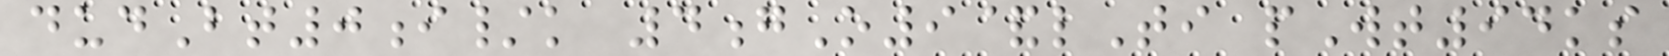dudBt0i/k 4gO9&lTi pWt94ks
